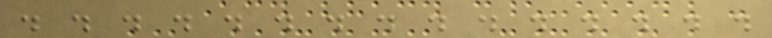. . . . . . . . . . . . . . .
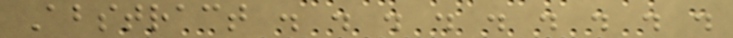Abstract . . . . . . . . .
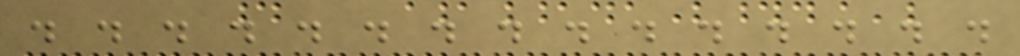. . . . . . . . . . . . . . .
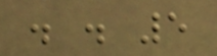. . 5
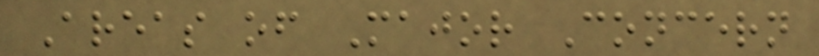Areas of Major Concern
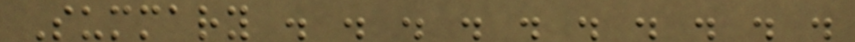Summary . . . . . . . . . .
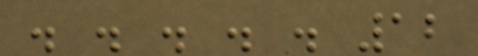. . . . . 12
